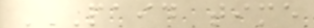PAID TIME
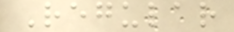Regular
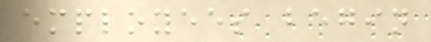employees begin
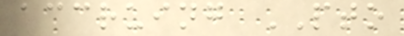accruing PTO
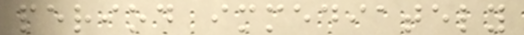period immediately
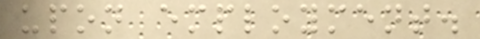upon employment.
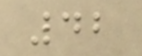42
